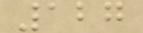127
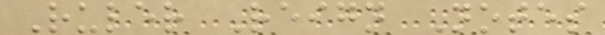Ruler Reign Notes
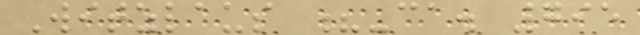Witzlaus ?-ca. 795
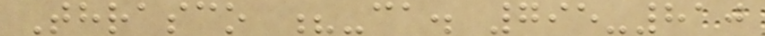Thrasco ?-ca. 795-810
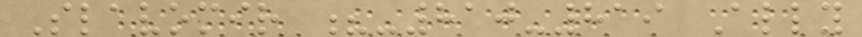Slavomir ?-810-819 Ally
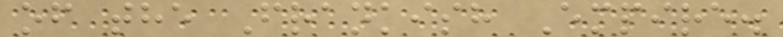of the Frankish Empire.
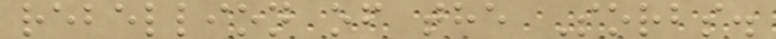rebellion of the Sorbs.
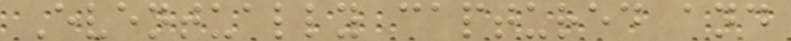Eventually captured and
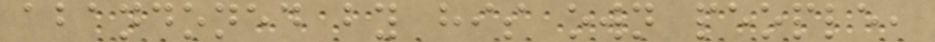abandoned by his own people,
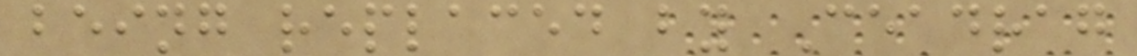being replaced by Ceadrag
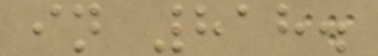in 818.
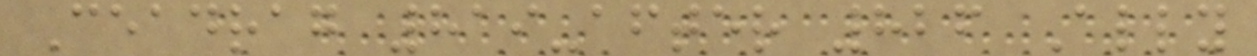Ceadrag 819-after 826 Ally
